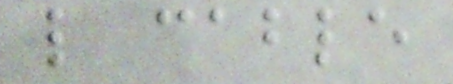like cable
